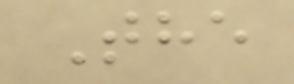The
